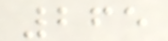265
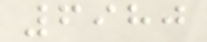6980
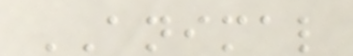ANIMAL
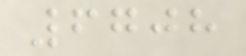6708
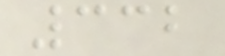332
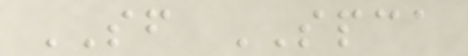SF SPCA
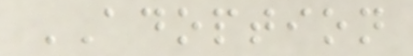ADOPTION
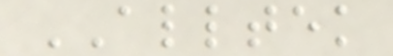ALLTEK
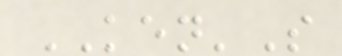KEN'S
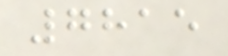7815
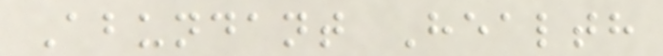Abundant Health
